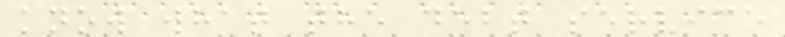know what the debt service
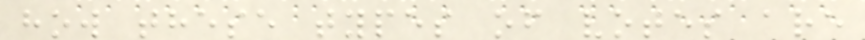how these types of votes are
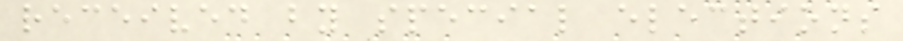received by special elections
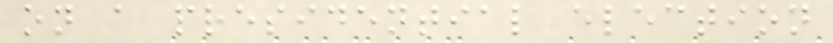on a presidential election
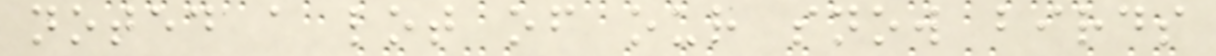noted a lot of our snow birds
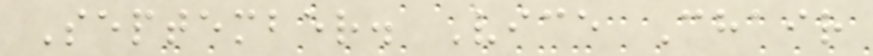September. Vice Chair
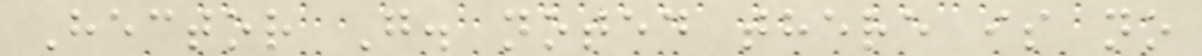Hector G. noted there is no
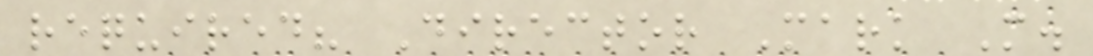required? Director Mark M.
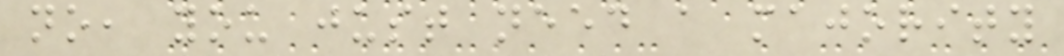no, you just need a majority
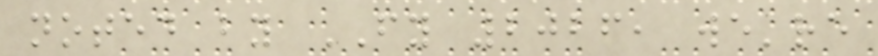noted by FY 2026, we're
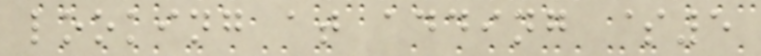looking at adding $5
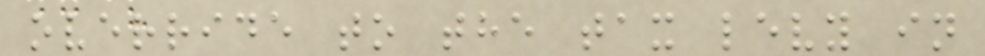override to the tax levy in
